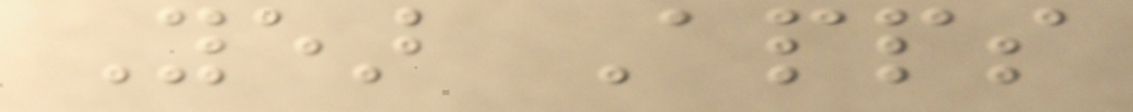Year Apps
